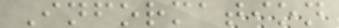Information
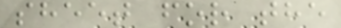sheet for the
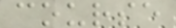course
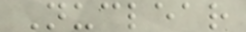Nuclear
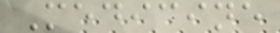Medicine
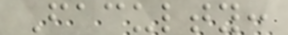Faculty:
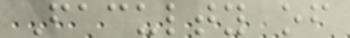Faculty of
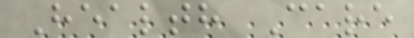Health Care
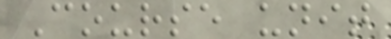Course unit
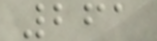261
